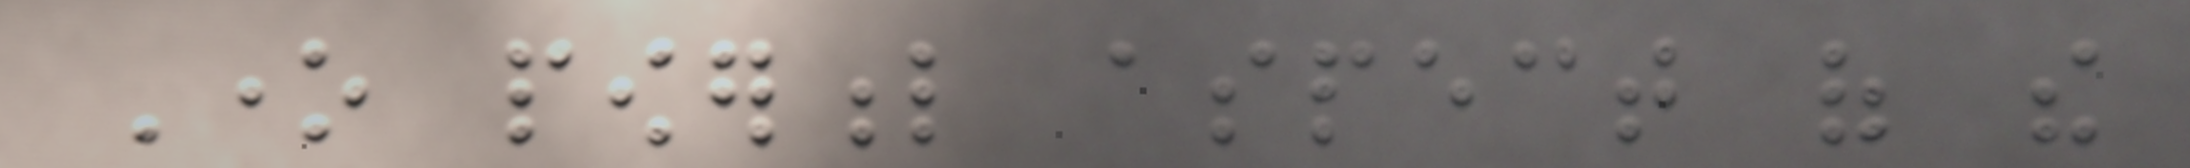One powerful aspect of the
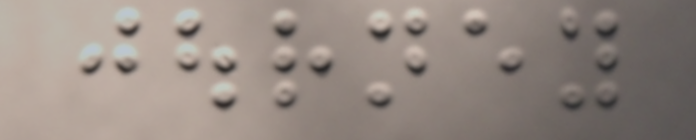journey
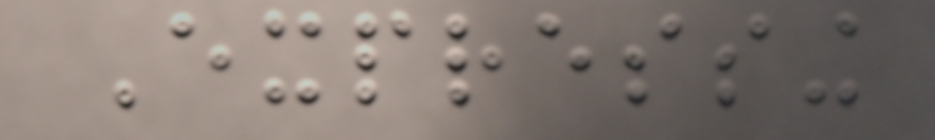Expressing
